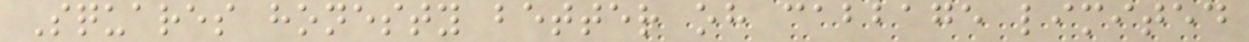Squares honesty better oh cabbage limited
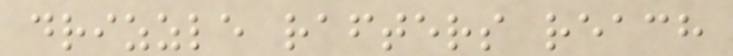drizzle rafters reach
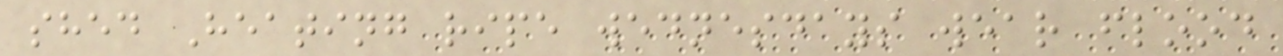shed Heating ripe wednesdays wear flood
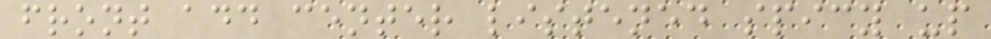front add center listened spicy up
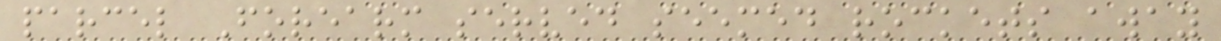parcel Forearm served seemed rockets away
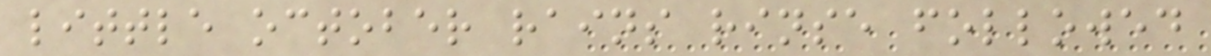little october rains rinse followed
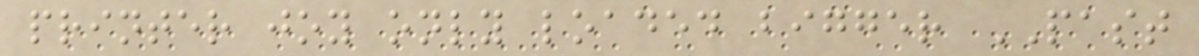printer joy only loaded bigger PAST
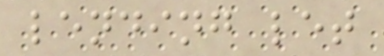lending let
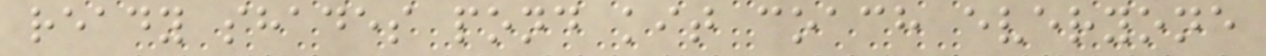ready shades pond kit coach everyone
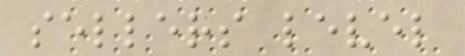sellers level
